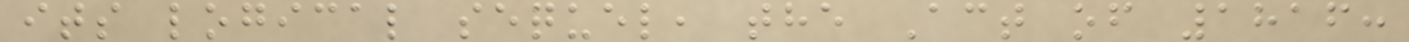its logical sequel, the Act of 1816:
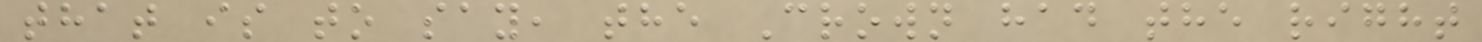that is to say, the Crown had the right
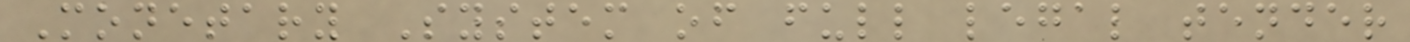Monetary System of full legal tender
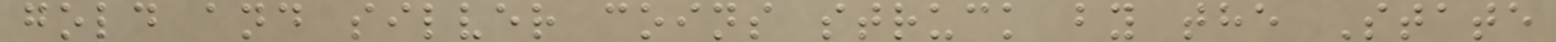gold and silver coins struck by the State
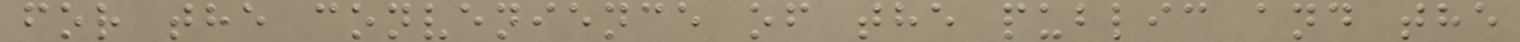for the convenience of the public and the
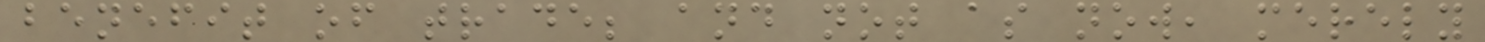benefit of trade; and not as now, merely
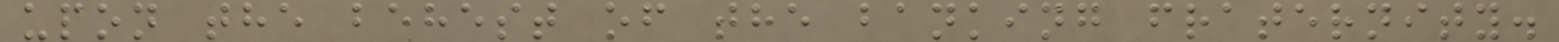upon the behest of the banking fraternity.
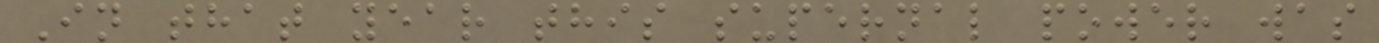In that year this supernal power was
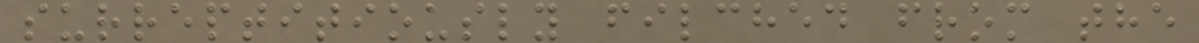surreptitiously filched from the
